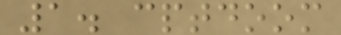1. cptdoom
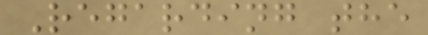Regarding the
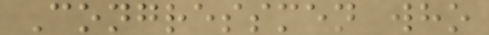Congressmen who
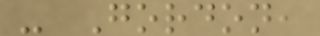- Gordon,
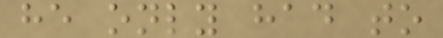he only had to
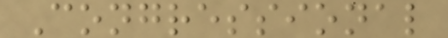Congressional
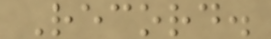Record.
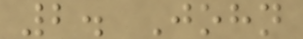2. John
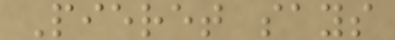Pieret says
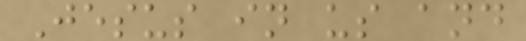Jesus in us and
